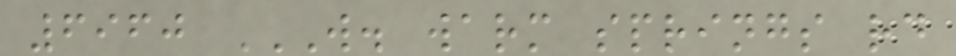6960 W. WARM SPRINGS RD
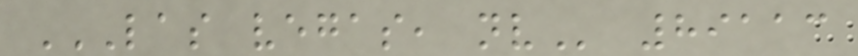LAS VEGAS, NV 89113
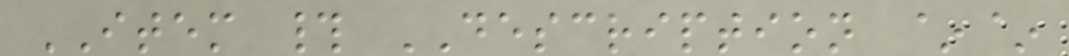ITEM # DESCRIPTION ~~
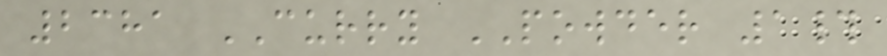2381 CURRY POWDER 1#
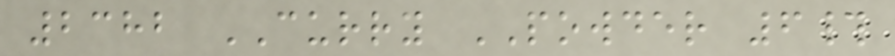2382 CURRY POWDER 6#
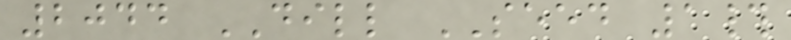2044 DILL SEED 1#
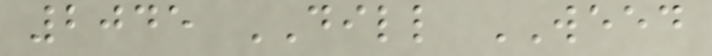2045 DILL WEED
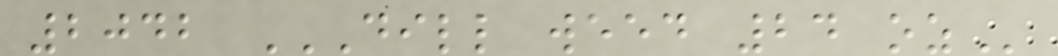2042 DILL WEED 24 OZ
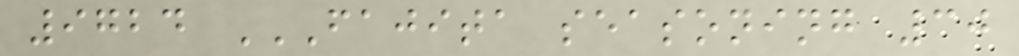9724 FAJITA SEASONING 30
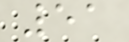51
